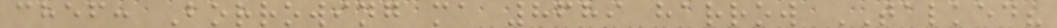chef: Borrowing ma 8689 harrow TALKED?
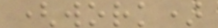(work)
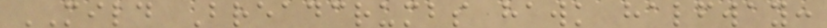MILD Breadcrumbs hawk halfway:
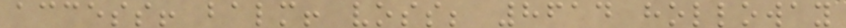access! balm! voss; 8614 holloway
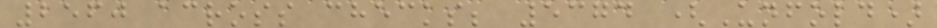2560 across checks; 5374 (Unfold)
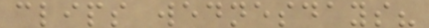clips wednesdays?
